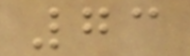73
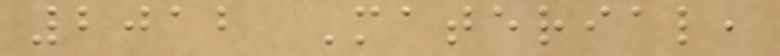2012 Material,
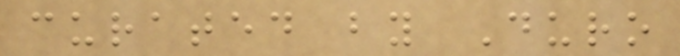curated by Duro
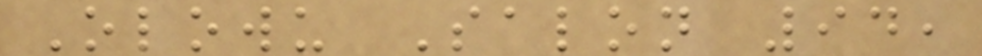Olowu Salon 94,
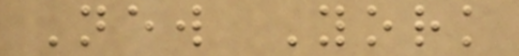New York
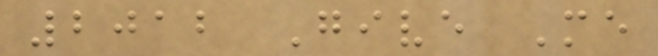2012 Give Me
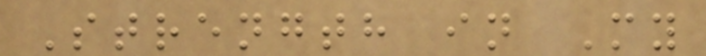Strength in My
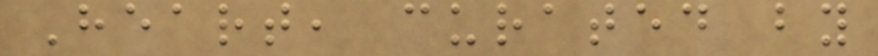Heart, curated by
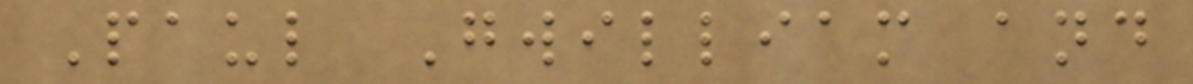Paul Gwilliam and
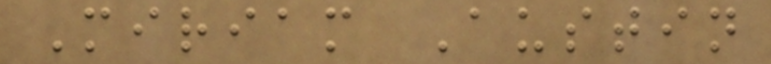Miriam Austin
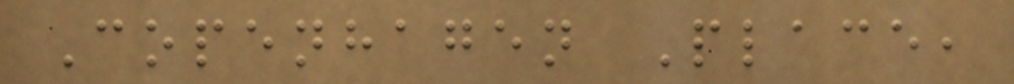Copenhagen Place,
